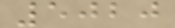5020
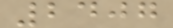2407
